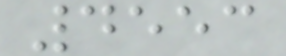4553
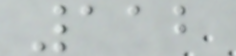112
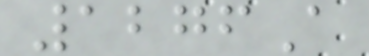1276A
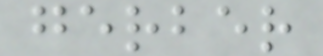gerber
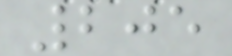205
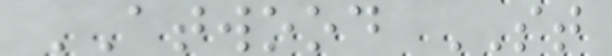ATWOOD ST
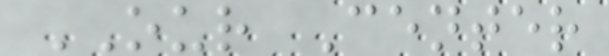OUR Center
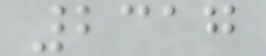2317
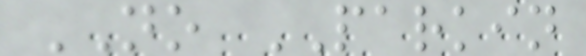NO PARKIN
